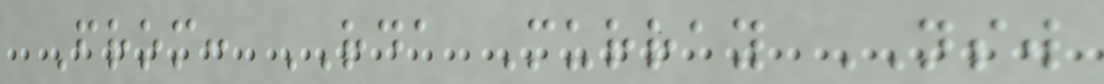From: RDA Murray NSW
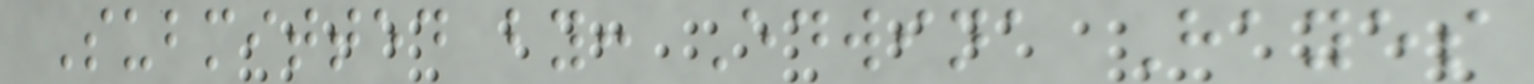Submitted by: Edwina Hayes
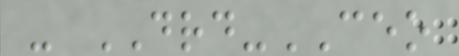- DRD-CEO
